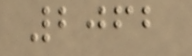2062
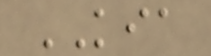KIA
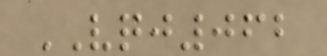VQJ062
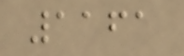1161
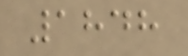1848
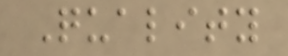Quality
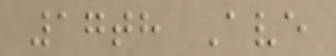17th Ave
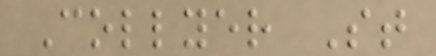Collyer St
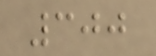300
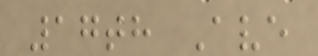17th Ave
